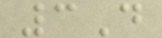3D
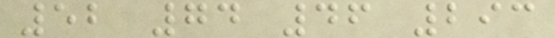52 74 46 293
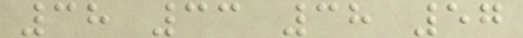38 33 38 57
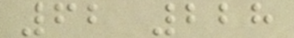62 228
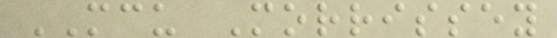MCU Morrissey
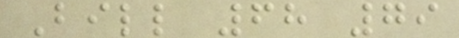Bill 68 79
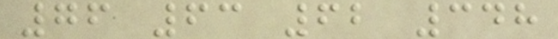76 63 62 348
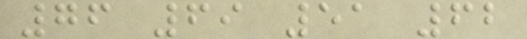76 69 51 62
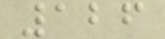126
